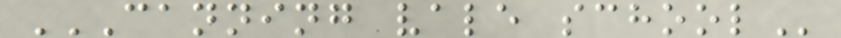CANNING VALE SCHOOL
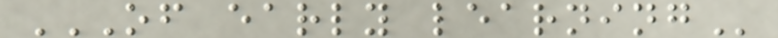OF EARLY LEARNING
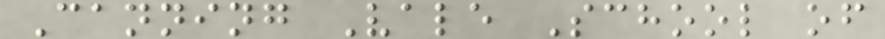Canning Vale School of
